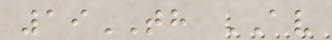19TH AV
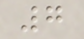7
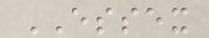ESSEX
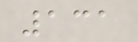131
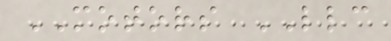MOTORS LLC
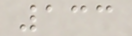133
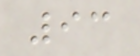93
